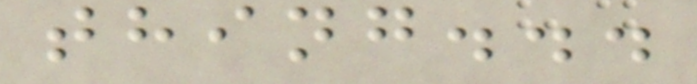thing...
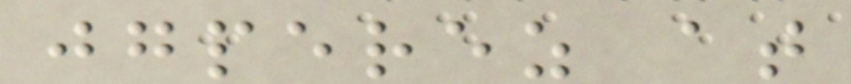jgperez at
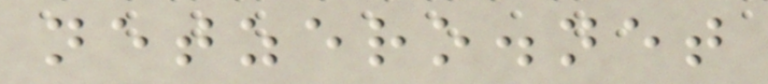netzero.net
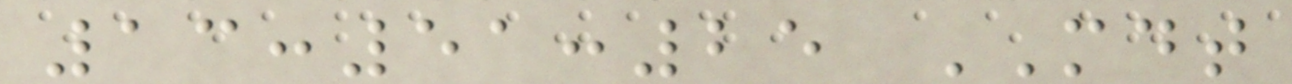13:51:25 MDT
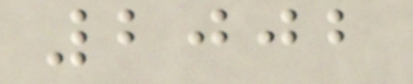2002
